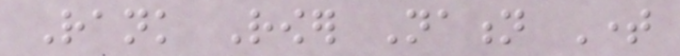Rank Rower Nation Time
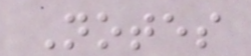Notes
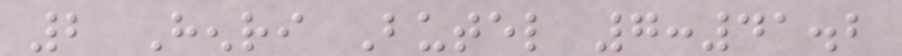2 Henri Butel 7:41.2
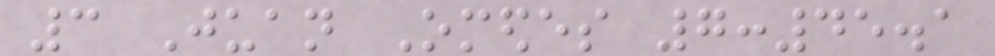3 Juan Omedes 7:45.1
